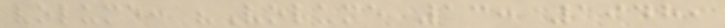volume: "Volume 13: 1948,
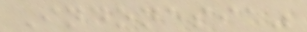Indonesia"
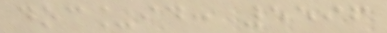doc_id: 5596
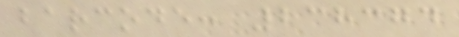barcode: 238374
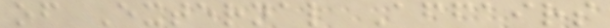of External Affairs
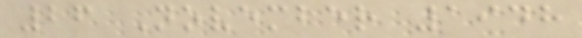26 November 1948
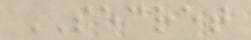SECRET
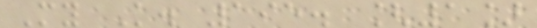My K. 195. [1]
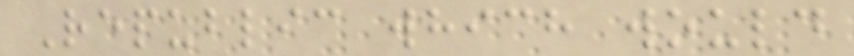Republic which would
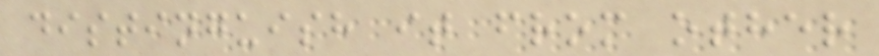distinguish it from other
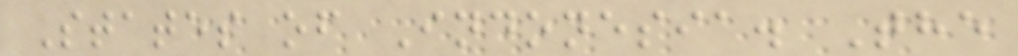States of Indonesia. The
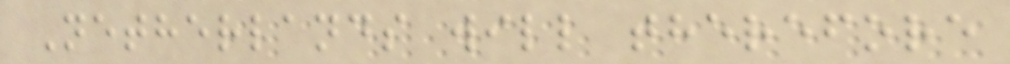Netherlands will therefore
